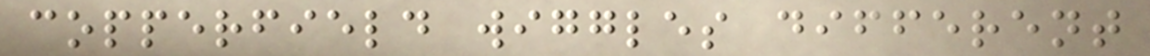copperfield wiggles different
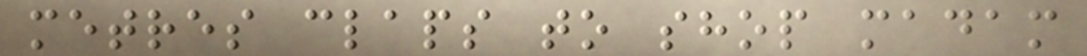metres claps to shop madam
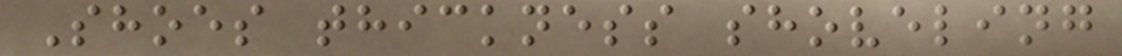Shoes thickness shoveling
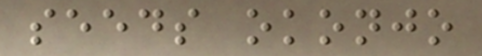seeds okonjo
